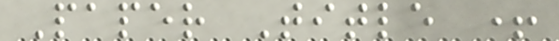Paper Title +
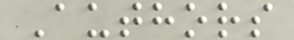Authors
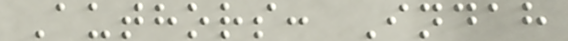Authors: Indah
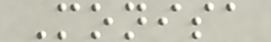Monisa
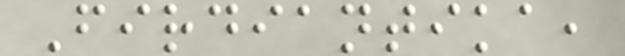Firdiantika,
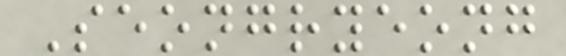Seongryeong
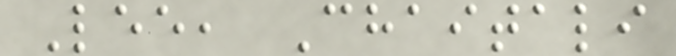Lee, Chaitali
